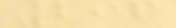296
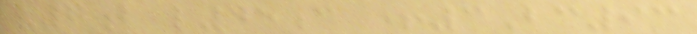v7b l45c +3Bc93
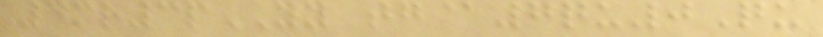4mr3pYY tg@7qu0Qu
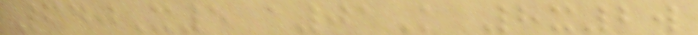640X5 a01K 8x2w
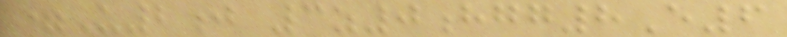=U2j 3z0hgg8E6
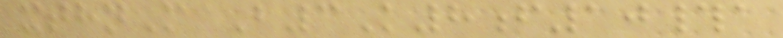xthnM B3K8f10#a
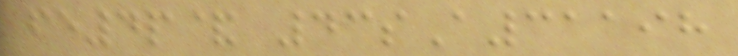fe4p& 43sA31198
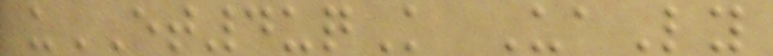uET4uqK UaLy
